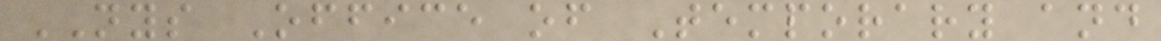NYS Office of Temporary and
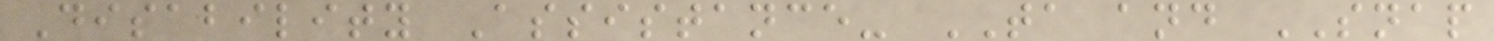Disability Assistance- TA and SNAP
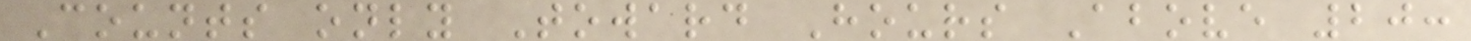Counts only Toward Hours Above 20:
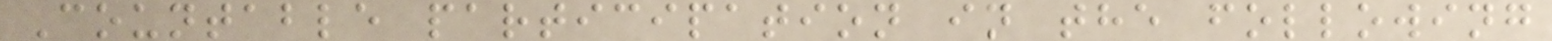Countable participation in the following
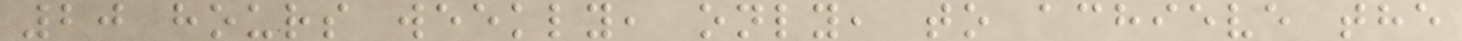20 hours weekly, only, to achieve the
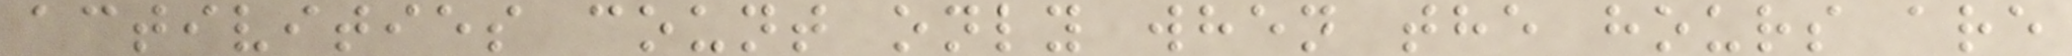activities count only when the hours are
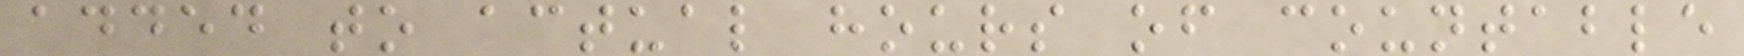added to actual hours of countable
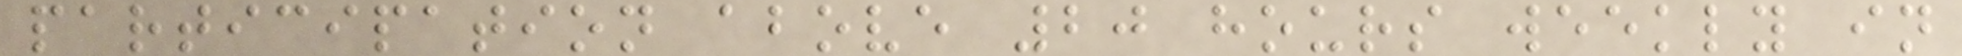participation above 20 hours weekly in
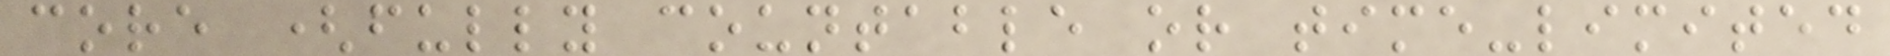core (fully countable or time-limited
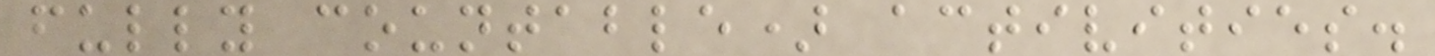fully countable) activities.
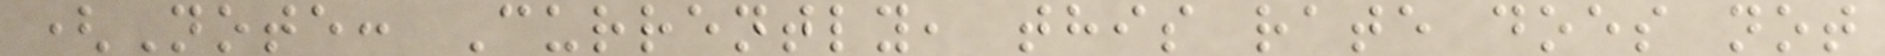(Note: Currently, this rate does not
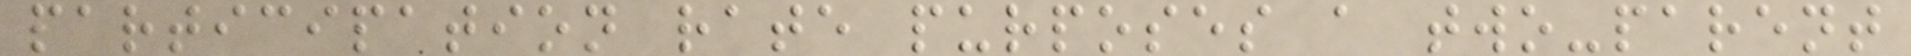participation rate purposes a two-parent
